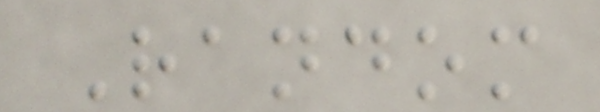Random
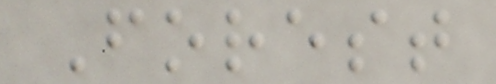Forest
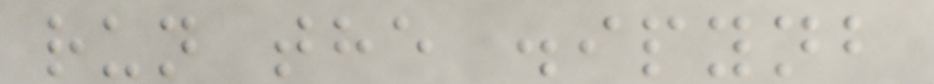run the .ipynb
